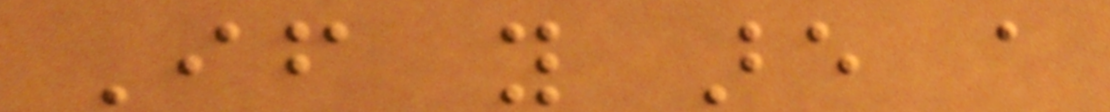If you are a
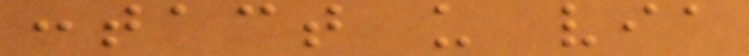contact us via
